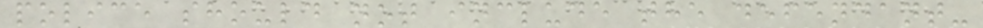police should not include the defendant-
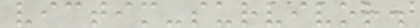victim-survivor.
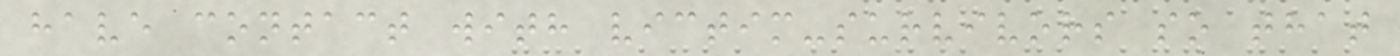have contact with victim-survivors so that
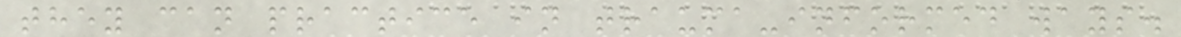they can practice in trauma-informed ways.
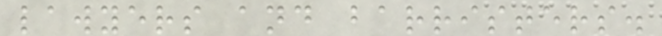lawyers and barristers.
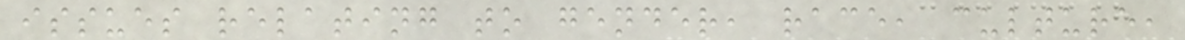issues relating to gender, race, culture,
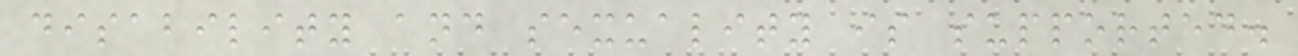disability and sexuality is supported.
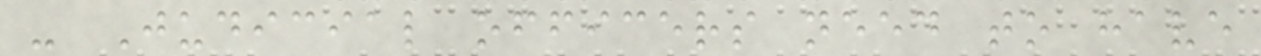- Judicial officers need to have
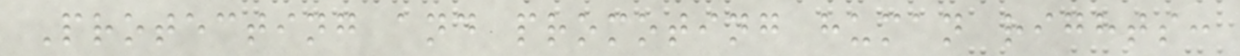Protecting and promoting human rights:
